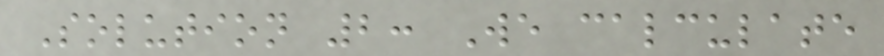Solution 2: We calculate
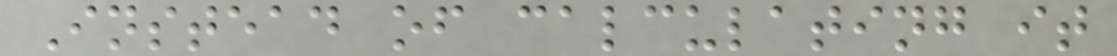Instead of calculating it
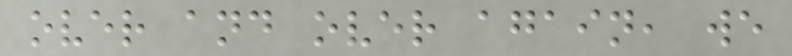over and over again, we
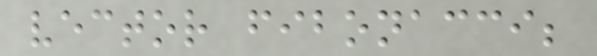vector fibonacci;
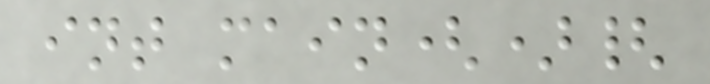int main(){
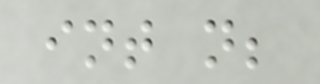int n;
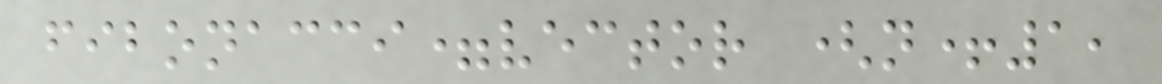fibonacci=vector (n+1,
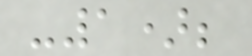-1);
